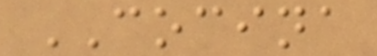COCINA
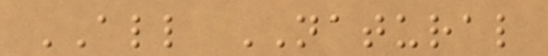ALL NATURAL
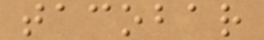tacobar
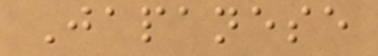Japanese
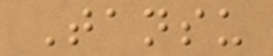Tansu
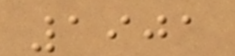1901
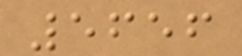5656
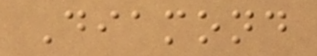Diamond
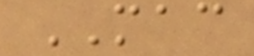MAC
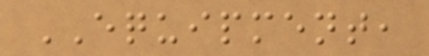EQUIPMENT,
